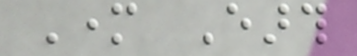Mother Earth
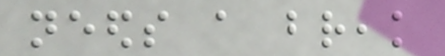needs a break
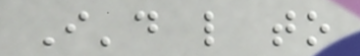I'd like to
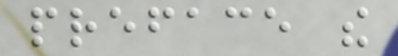preface the
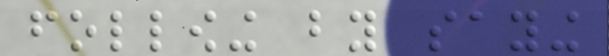following by saying
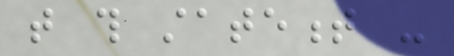that this statement -
